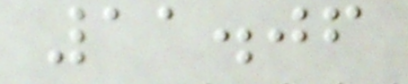11.06
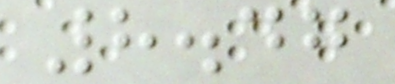8.47
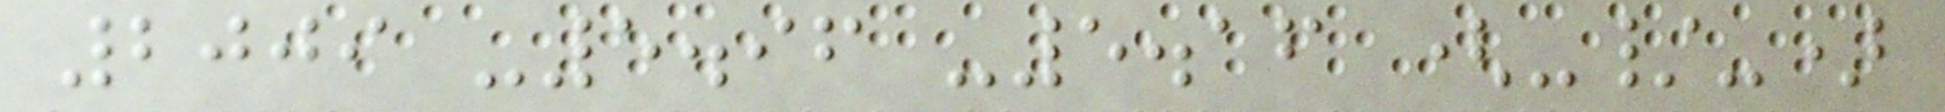2009 -5.96 -5.16 (-/-)
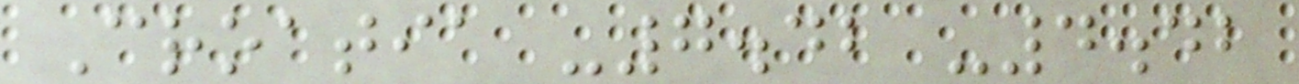Croatia -7.42 -4.42
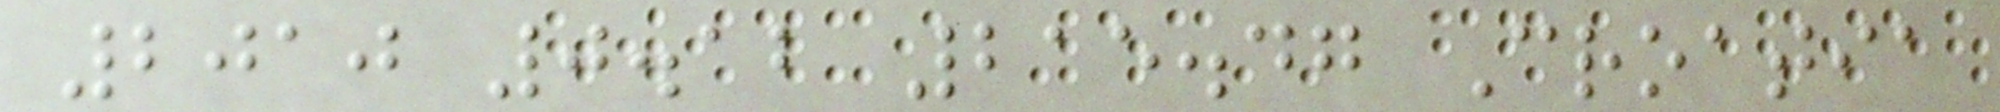2010 0.12 215.47 Croatia
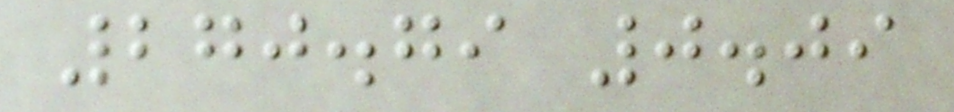270.79 0.09
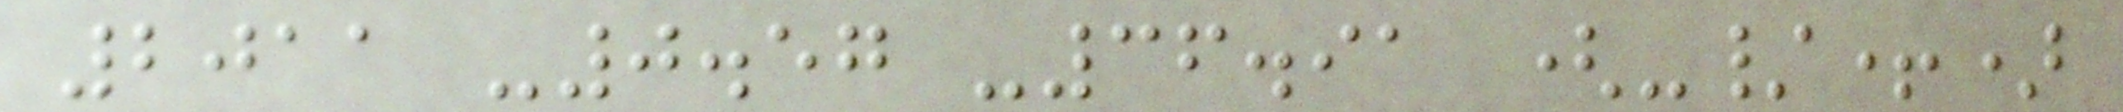2011 -0.57 -36.91 (-/+)
